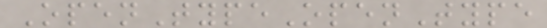OpenTypeOpenType
